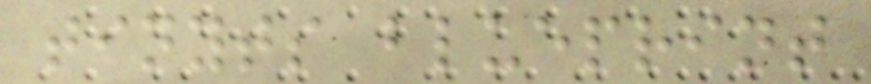tinyts blueprint
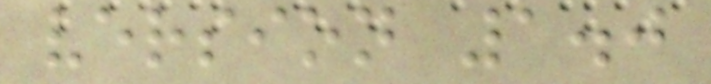version 1.0
